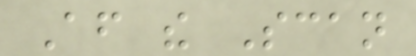After the Scan
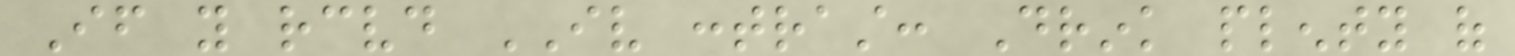If you received IV contrast: Drink plenty of
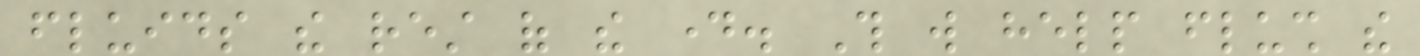fluids the rest of the day. This will help flush the
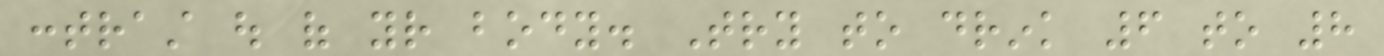contrast out of your body. Try to drink 6 to 8
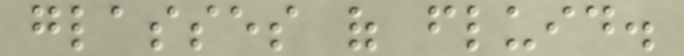glasses of fluid.
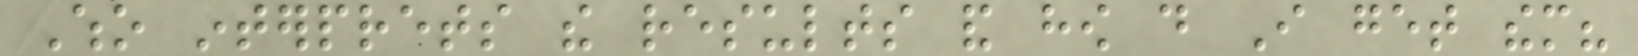Who interprets the results and how do I get them?
